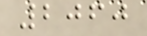2060
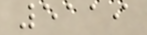5119
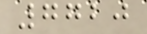7720
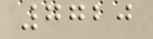7720
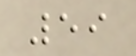59
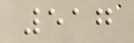517
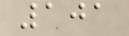101
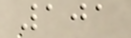101
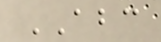ABC
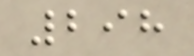298
